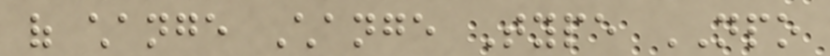of change Change Type NPO
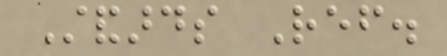Standards Ref.
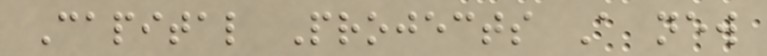Capital Projects A new
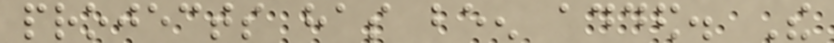projects has been added. The
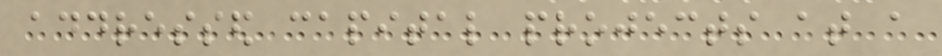addressed capital projects at a
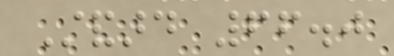Standard 66.0
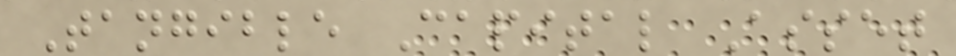Tangible Capital Asset
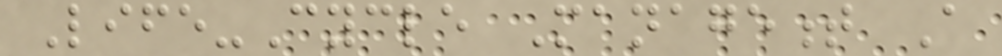Life-Cycle Management A
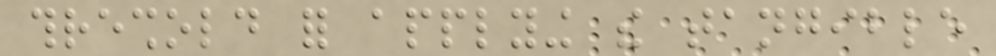threshold for applying the tangible
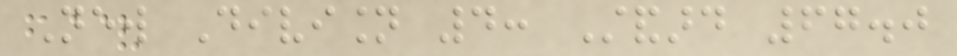New Division 4: Standard 67.0
